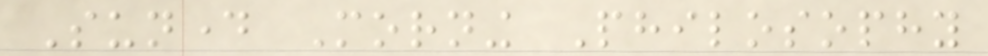Sunday Morning Philosophy
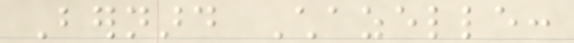Bernard Chazelle:
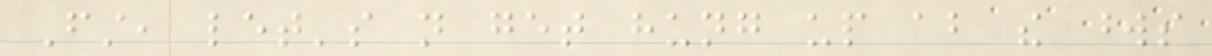First, let's not get hung up about the words
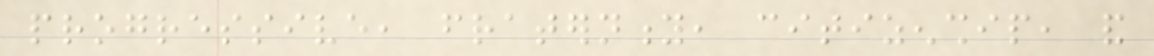progressive, fraternity, citizenship, and
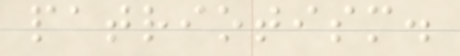patriotism.
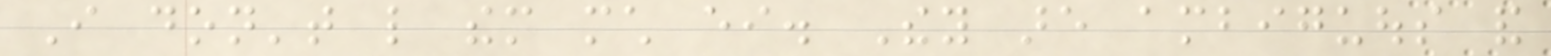I don't like them much either. They are ambiguous and
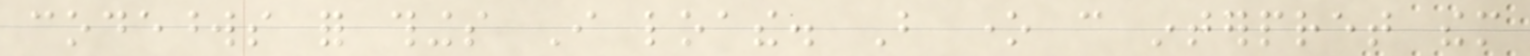codewords for things I loathe. But one can interpret them
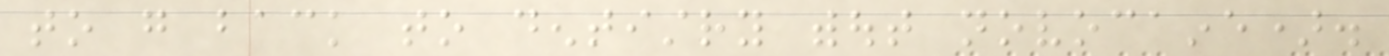to go back to dentistry without novocaine).
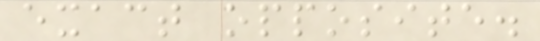exact opposite.
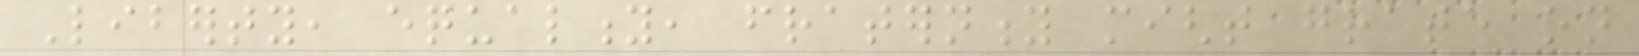Liberty, equality, fraternity might grate on
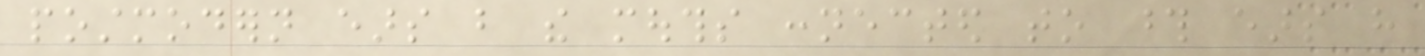postmodern ears but the mouths connected to those ears have
